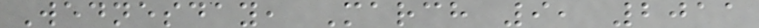Wednesday, March 9, 2011
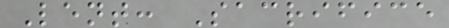Lent: Sacrifice
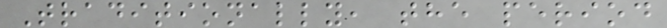Traditionally, the period
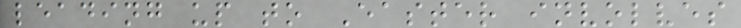leading up to Easter involves
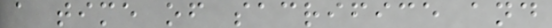a time of sacrifice and
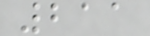211
